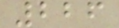226
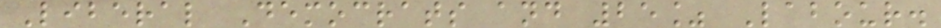Liberal Democrats and 25% Labour.
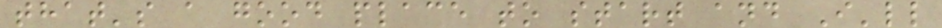that's a good place to start and I'll
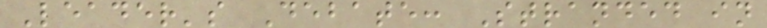Leader's Debate: Stranded in
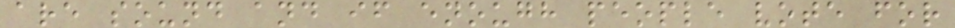are sound and if enough people vote for
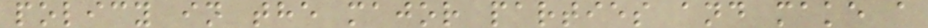policy in the major parties and make a
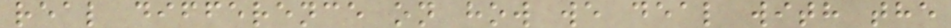real difference on how we deal with the
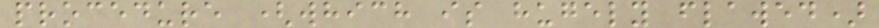procedure (which is hugely flawed)
